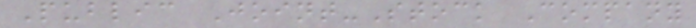Public Joint-Stock Company
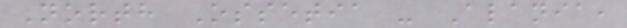North Ossetia - Alania,
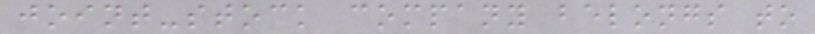joint-stock company belongs to
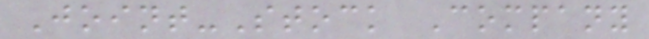Joint-Stock Company
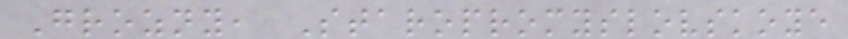Grozny, Staropromyslovskoye
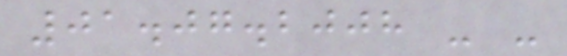01.07.2008 - -
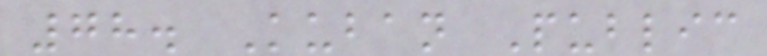78. Kuban Public
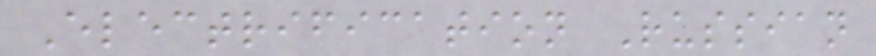Electrification Russian
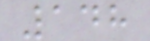148
